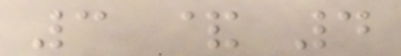3 & 4
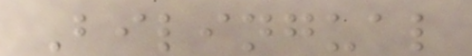Bilingual
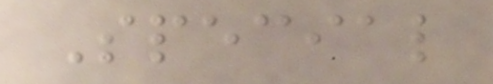Special
